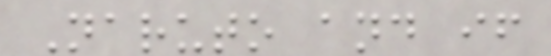Naruto and if
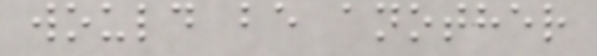would be another
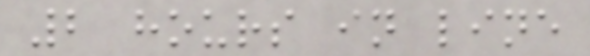2 hours in line
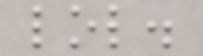lol.
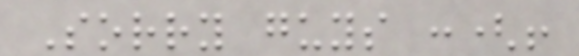Sorry guys :(!
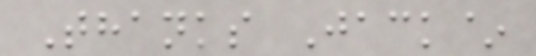Thanks Jack~
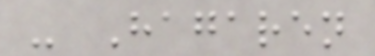- Hagaren
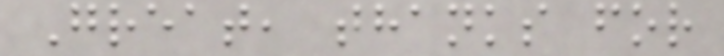Great, thanks for
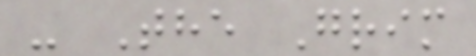- The Grim
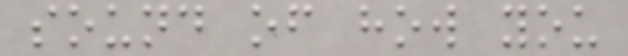sound of how you
